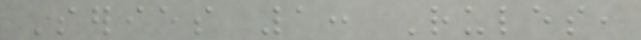Series 1: Rules,
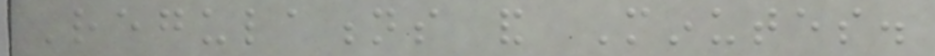Regulations and Minutes.
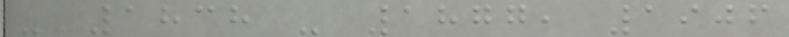- 1838 - 1877, 1906
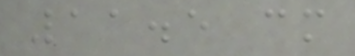11.5 cm
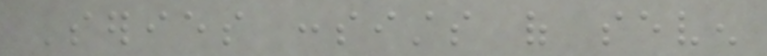Series consists of seven
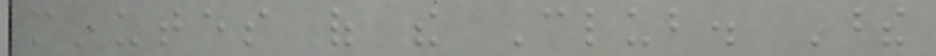minutes of the Club. These
